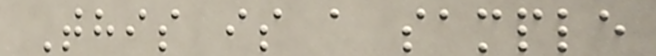This is a sample
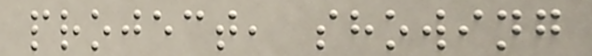project, showing
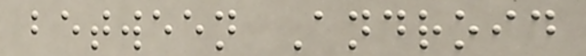between Android
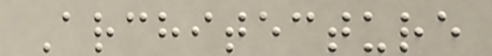Architecture
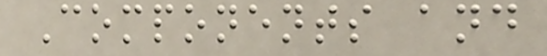Components and
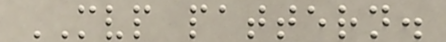MVP pattern.
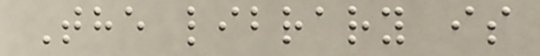The library is
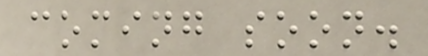coming soon.
